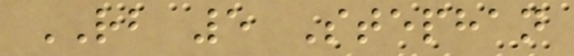RB 5 Stephan
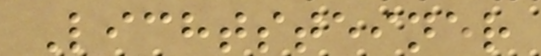Lichtsteiner
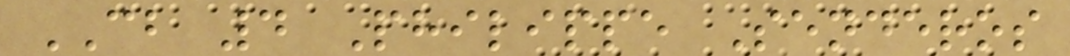CB 4 Philippe Senderos
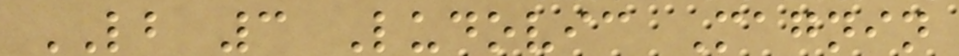LB 3 Ludovic Magnin
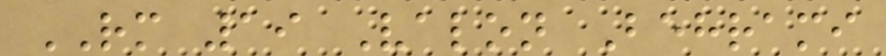RM 19 Valon Behrami
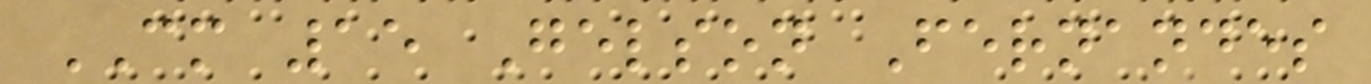CM 15 Gelson Fernandes
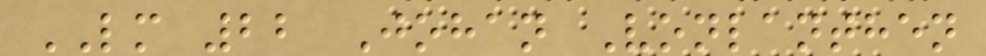LM 22 Johan Vonlanthen
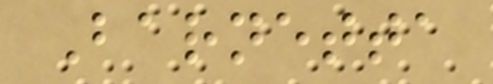Barnetta
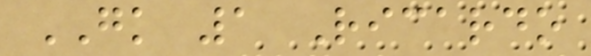GK 1 Ricardo
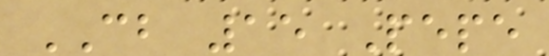CB 15 Pepe
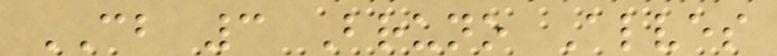CB 3 Bruno Alves
